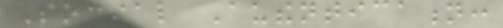Social Authentication:
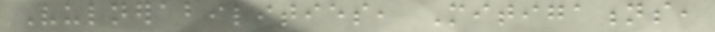Vulnerabilities, Mitigations,
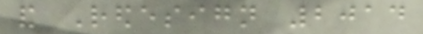and Redesign 2014
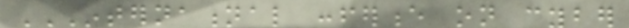INTERNATIONAL CONFERENCE ON CYBER
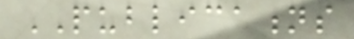PUBLICATIONS
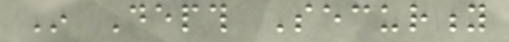In Depth Security
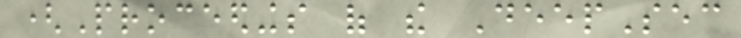(Proceedings of the DeepSec
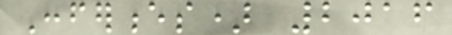Conferences) 2016
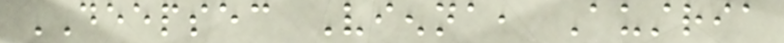DEEPSEC Vienna, Austria
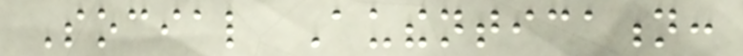Social Authentication:
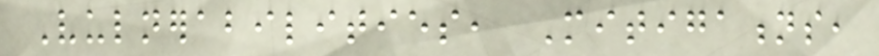Vulnerabilities, Mitigations,
